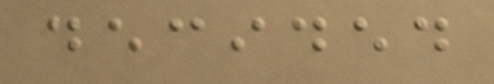decided
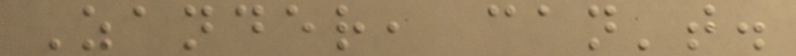Zander, can't.
